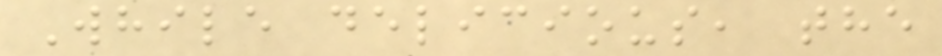While delicious, the
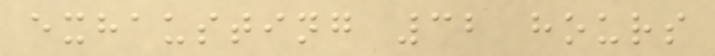exhausting 32 hours
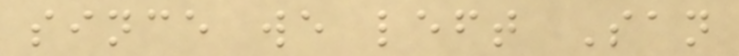since we left San
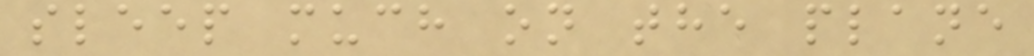sleep much on the plane
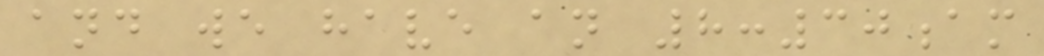and we have an 8:30am
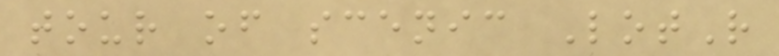tour of scenic LotR
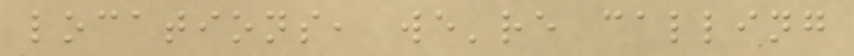locations, we're calling
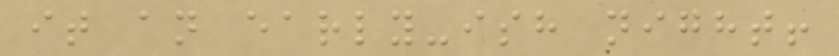it an early-ish night!
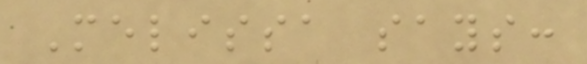Melissa says:
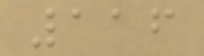116
